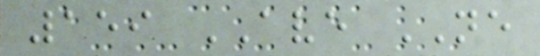159 AVE NE
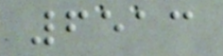6513
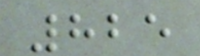825
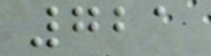721
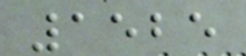1525
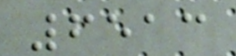6513
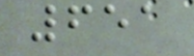651
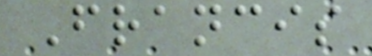Francis
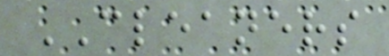CLEANERS
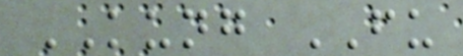KUNG FU
